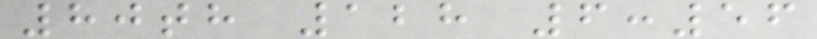80th 128 6:56
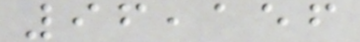96,156
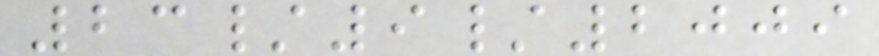23/9/2009
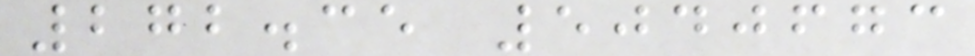272.35 5040673
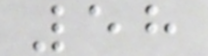58
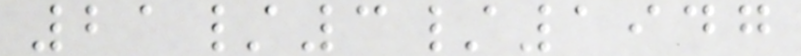21/3/1947
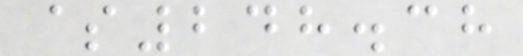$248.38
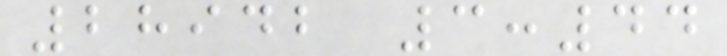28942 3:44
